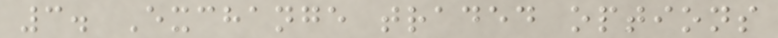3. Exchange traded options
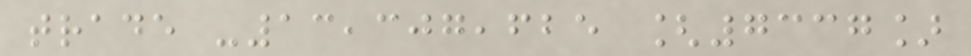trade -13,307,625 [7337]
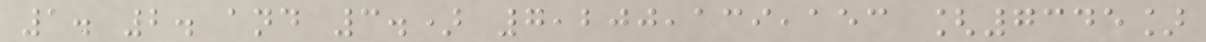1. 2. and 3.) 7,200,139,153 [7345]
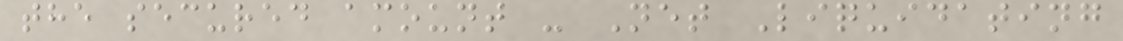the secured amount - Net Liquidating
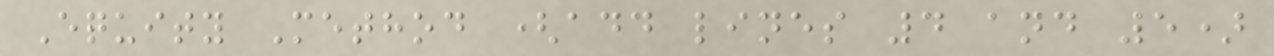Equity Method (add lines 4 and 5)
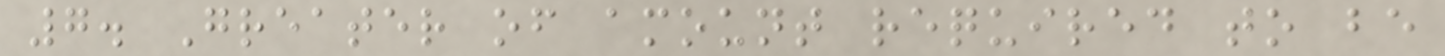7. Greater of amount required to be
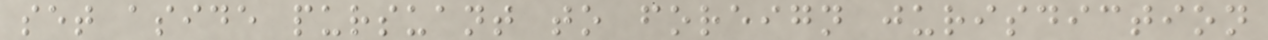set aside pursuant to foreign jurisdiction
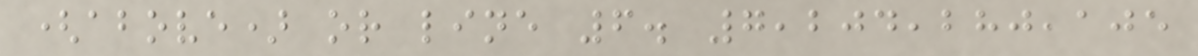(above) or line 6. 7,204,280,105
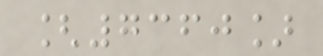[7360]
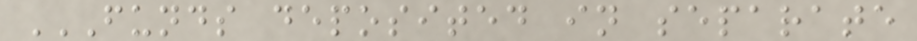FUNDS DEPOSITED IN SEPARATE
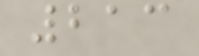213
